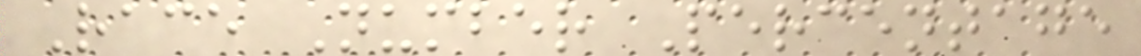Race Number Percentage
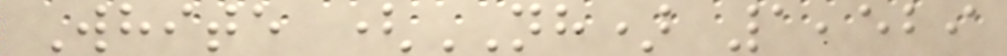White (NH) 1,529
